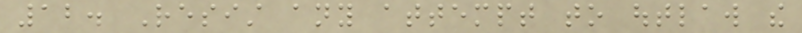12. Resist any attempt to outlaw the
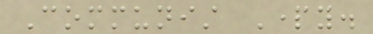Communist Party.
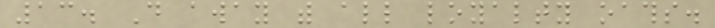13. Do away with all loyalty oaths.
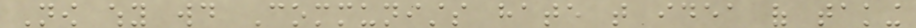Now why would Communists hate that idea of taking
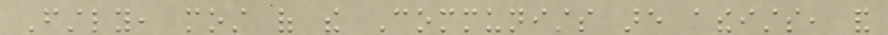Firstly, most of the Communists are atheists, and
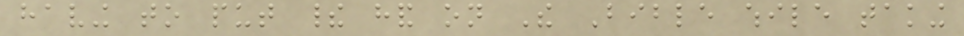having to put their hand on The Bible while taking
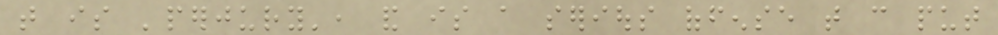that is 'perjury', and is a serious offense that can put
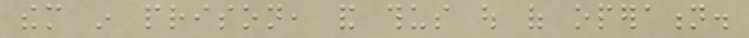them in prison, and thus out of operation.
